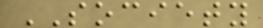SOCIETY
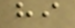hi
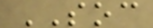SOC
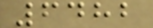6482
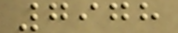7978
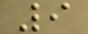9
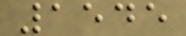1545
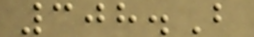308.B
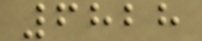6828
